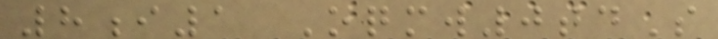8i1 Oqmw0tdS
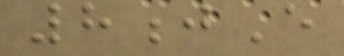8jE
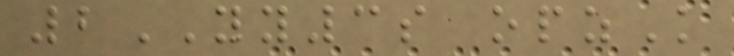2YY3s opzK
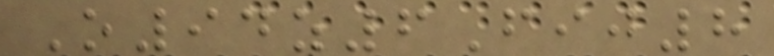O94z6Fij8
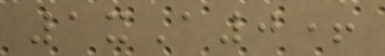1xA0+
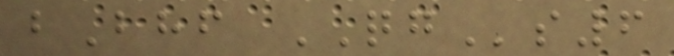bBhf QGs6
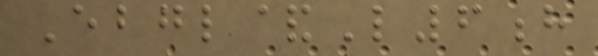Ebgl&L6h
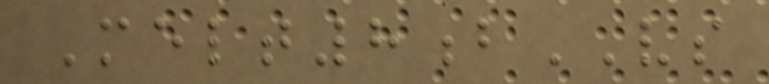Melt8bVS
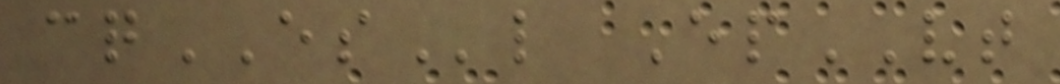cqESl EpVT
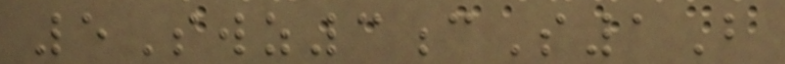5Swz3cS1B
